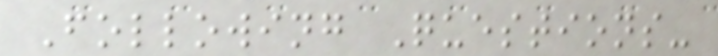Following Questions-
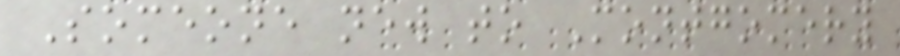Someone new to Montgomery
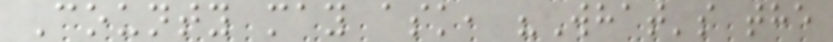County may ask, "What's the
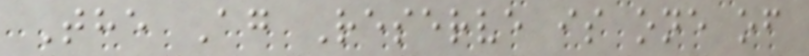The Ag Reserve is one of
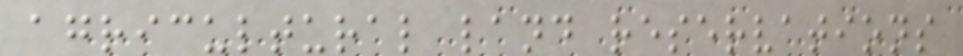agricultural land reservations
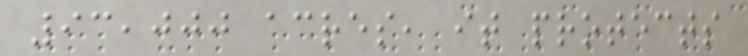93,000 acres, it protects
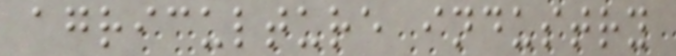agriculture industry
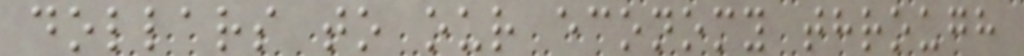dollars to our economy through
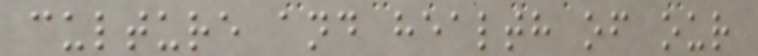culture and health of our
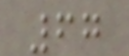67
